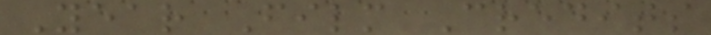Year Film Credits
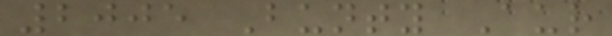2005 Bunty Aur
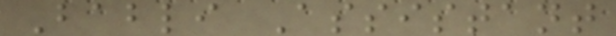Babli Assistant
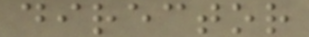director
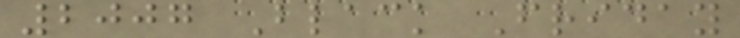2007 Black Friday
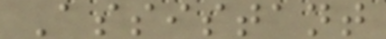Assistant
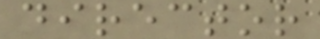director
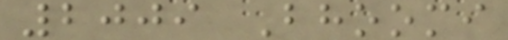2009 Bhoomi
